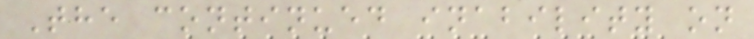The continued inability on
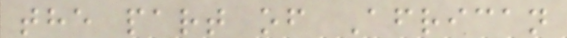the part of African
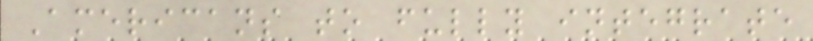Americans to fully integrate
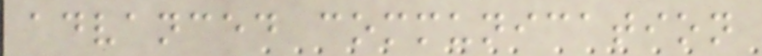advanced communication
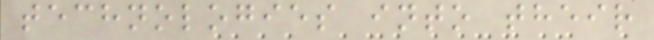technologies into their
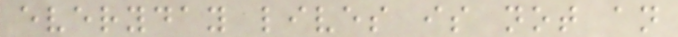everyday lives is not an
